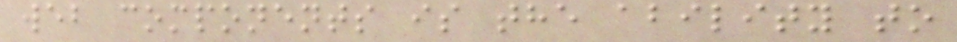web components is the ability to
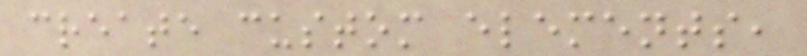create custom elements,
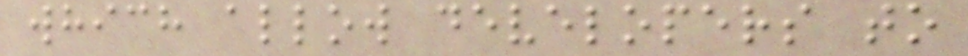which allow developers to
